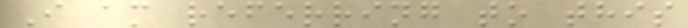I am referring to this
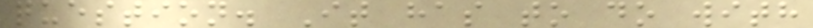question. It has to do with
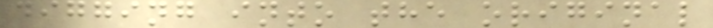digging into the original
